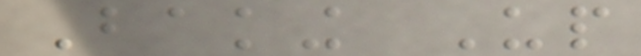Baking Up
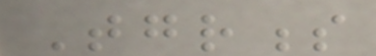Togetherness
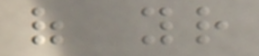of your
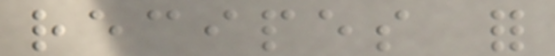recipes for
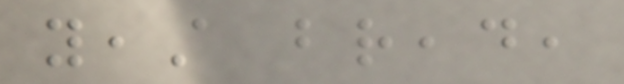yeast bread,
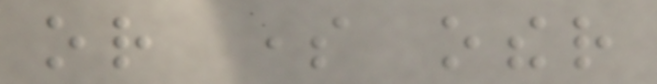or some other
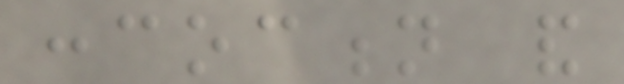concoction and
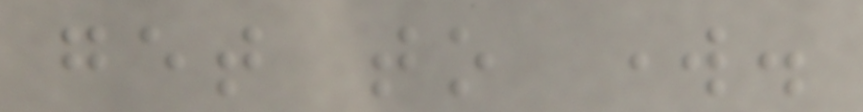get to work.
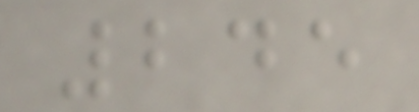245
